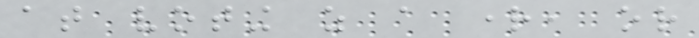at voting as a right, or
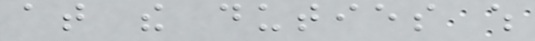at the duties which
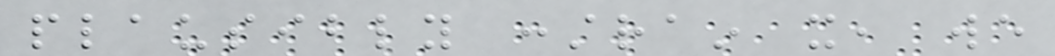plausibly constrain it, we
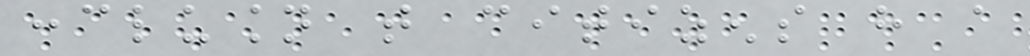conclusion that citizens have a
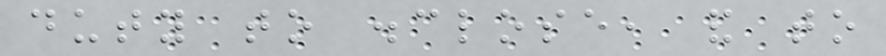duty to disclose, and to
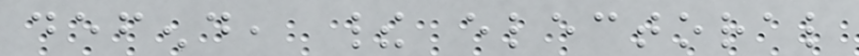defend, their electoral
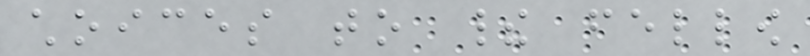choices to their fellow
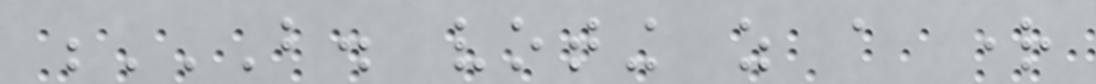B. VOTING AS A RIGHT
